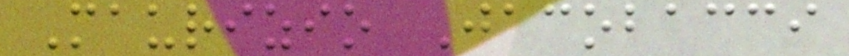Maurizio Jacobacci
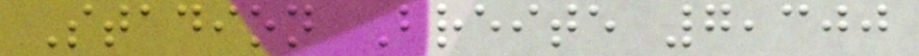Stadion Breite 7,300
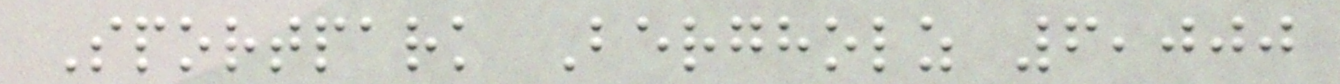Sportpark Bergholz 6,000
